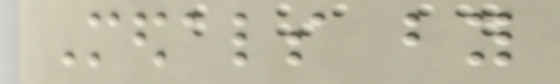Medals by
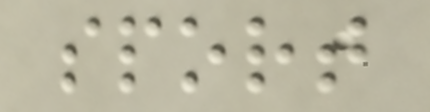sport
